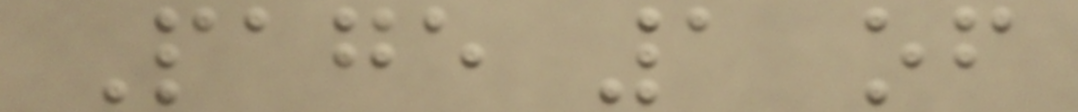Page 1 of
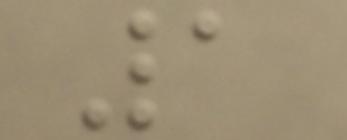1
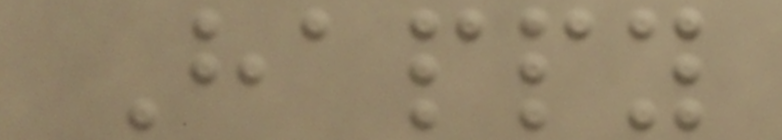Happy
